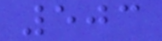503
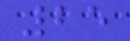25
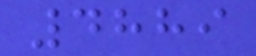4889
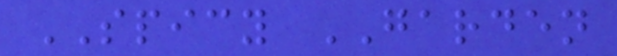SPICY GARDEN
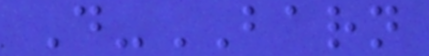D-BARN
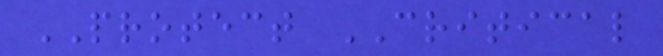PROTECT CRITICAL
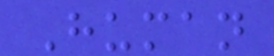Human
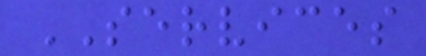SERVICES
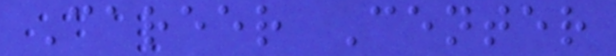Career Center
